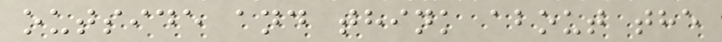outside and think about the
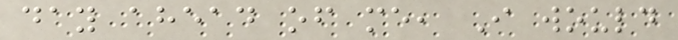day ahead of me, I would
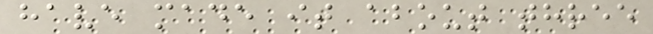have made it about three
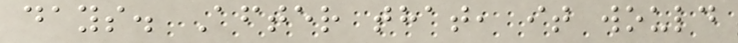days. After that, it would
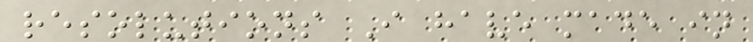resolutions I have made in
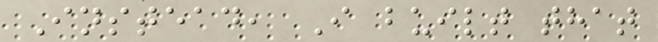Instead, I built that
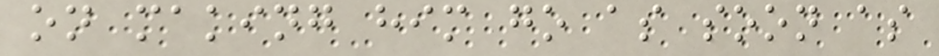on making him go as soon as
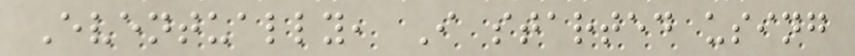Eventually, I started using
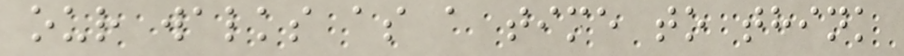our walks as a time to think
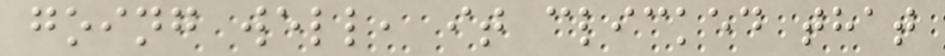going well, it clicked that
